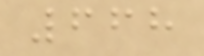668
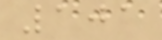101
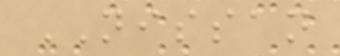NISSAN
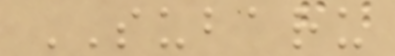SUBARU
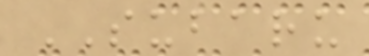SUBARU
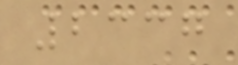2337
